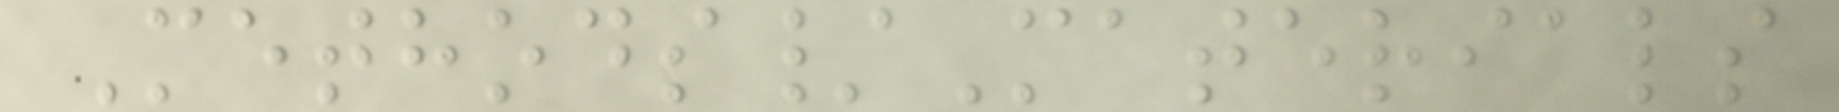Methods/Materials
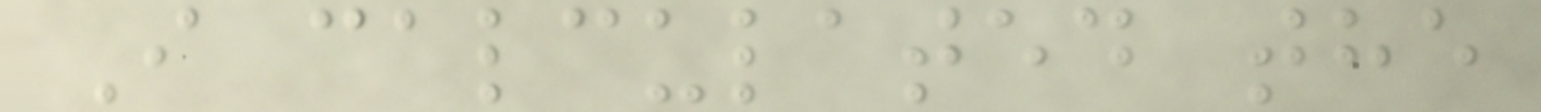I calculated the
